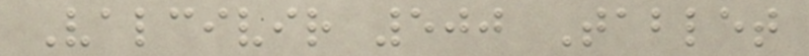Valcivir 500 Tablet
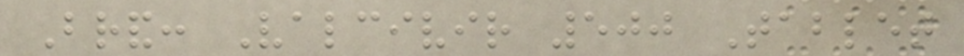Brand: Valcivir 500 Tablet
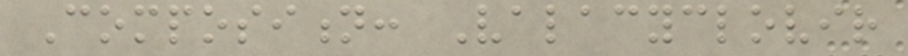Composition: Valacyclovir
